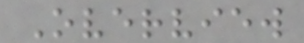Overview
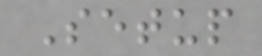Setup
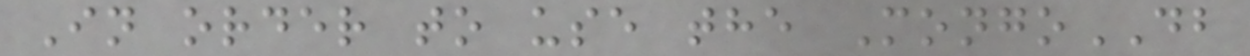In order to use the MongoDB
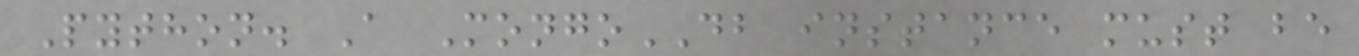Python. A MongoDB instance must be
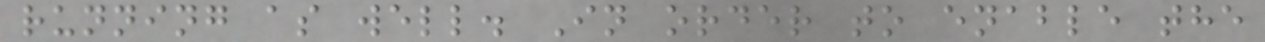running as well. In order to enable the
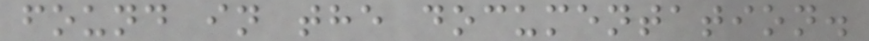found in the documentation.
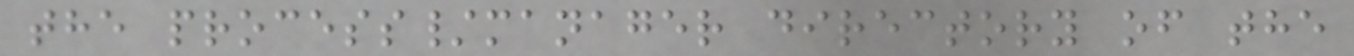the process/manager directory of the
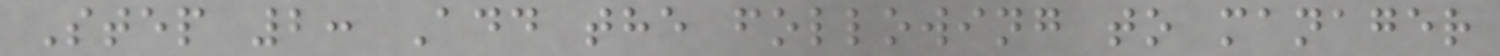Step 2: Add the following to manager
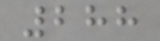288
